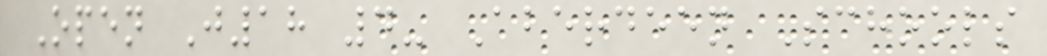Open J18 4- Aberdeen Schools
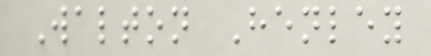Walton Henley
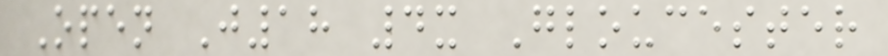Open J18 4x Gloucester
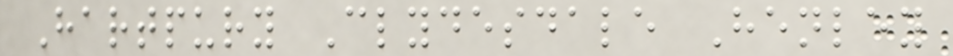Hartpury Clydesdale Henley
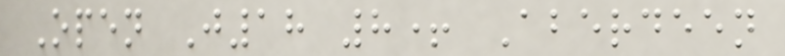Open J18 8+ Aberdeen
